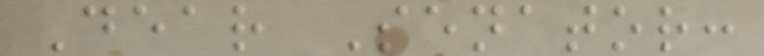Dear Senator:
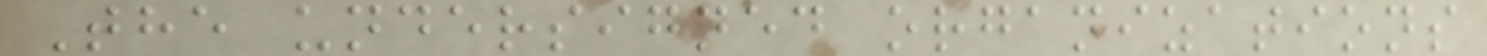The undersigned organizations
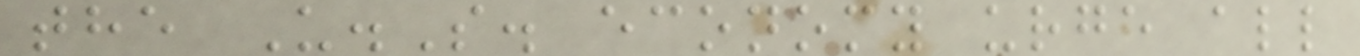the U.S. economy urge all
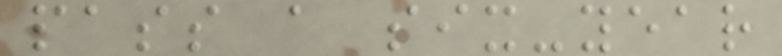pass a six-year
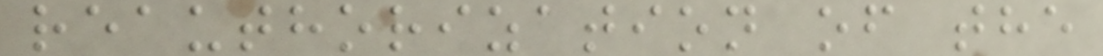reauthorization of the
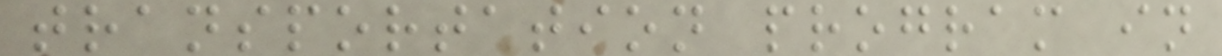transportation program in
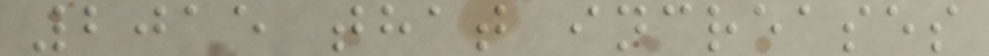2015 that increases
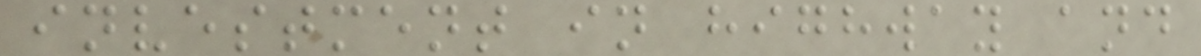investment in highway and
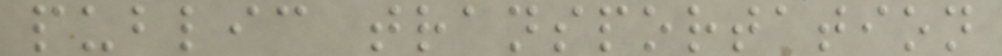public transportation
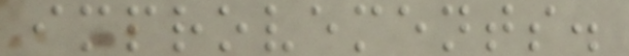improvements.
